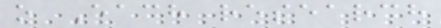o Each research
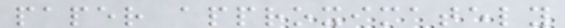paper approximately
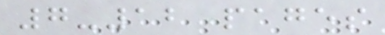7-12 pages
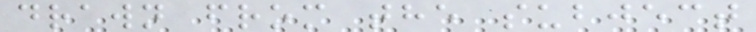drawn from the subject
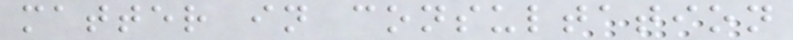matter in consultation
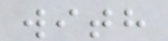with
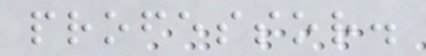professor.
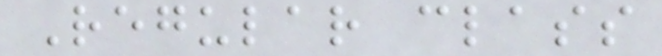Regular class
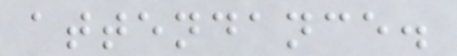attendance.
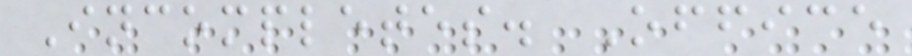Incompletes. Office
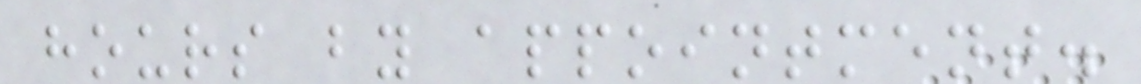hours by appointment.
